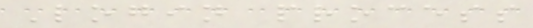Login process
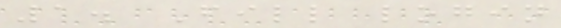1. Fill login
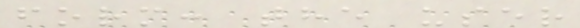form: the user
